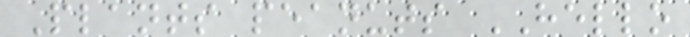Plants peanuts HELLO
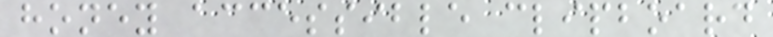honey accessible clipboard
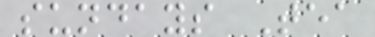sundays Tea
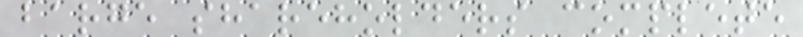barge shareholders complete
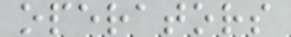operators
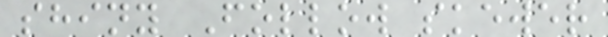shiny Follow skewer
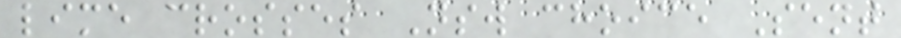lime crosses Nsw choice Sent
